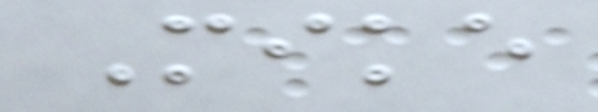Mike
